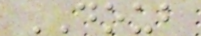DOUB
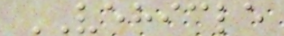VEHICLE
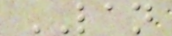LAN
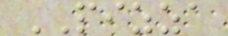PIZZA
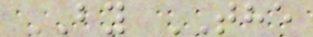BY THE
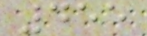455
